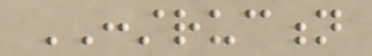CONSTRUCTION
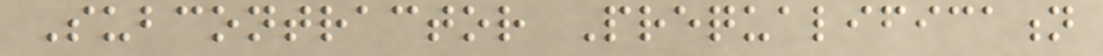Subcontractor Prequalification
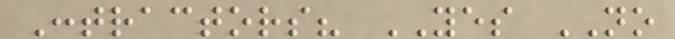Contractors? YES NO
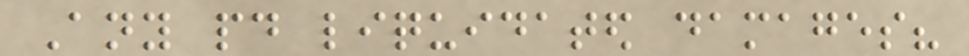Any paid liquidated damages?
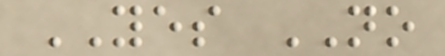YES NO
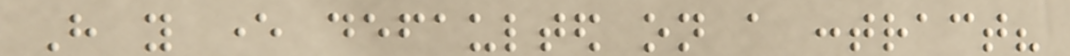Have you ever defaulted on a contract?
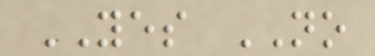YES NO
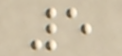5
